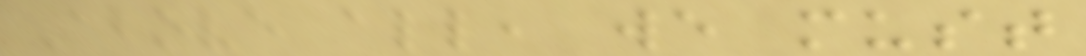Above all, we must
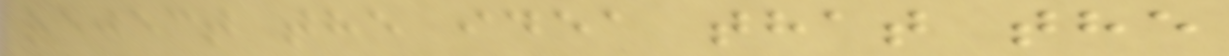reject the idea that the
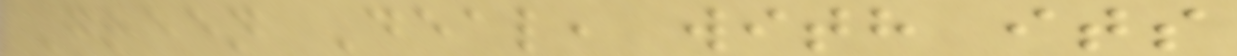Green Deal, with its
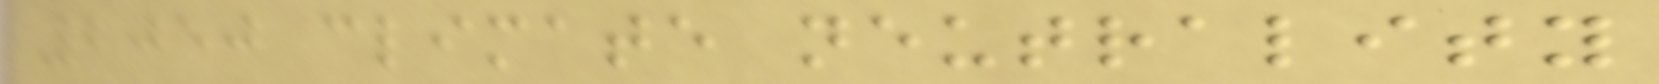2050 climate neutrality
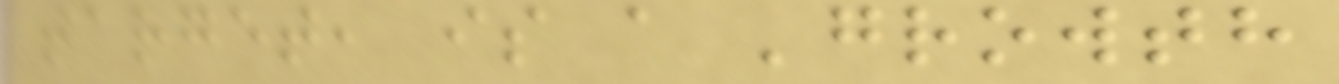target, is a 'growth
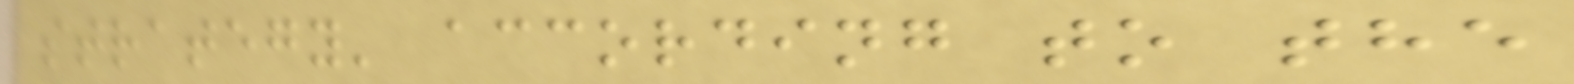strategy' according to the
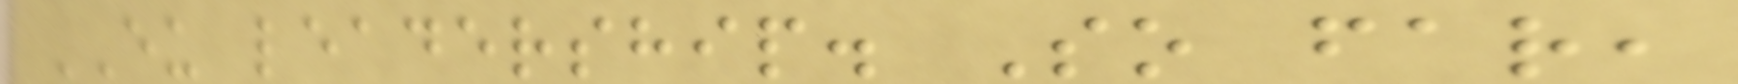EU leadership. So far,
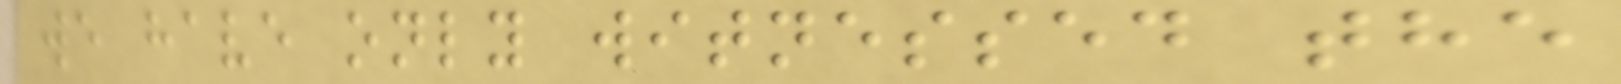we have only witnessed the
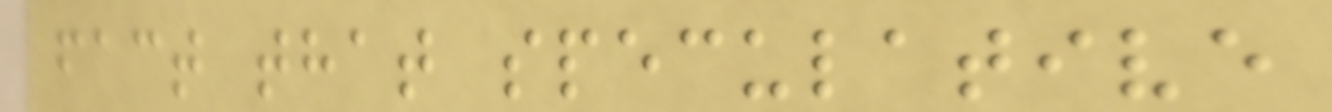fact that speculative
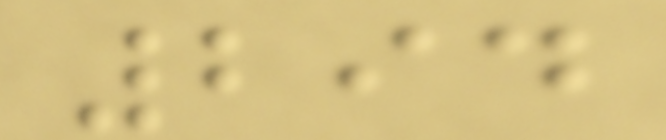294
